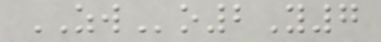ZWo2Y7
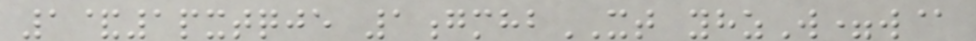1&1pxtqje 1gmhbXT yhzW=w@
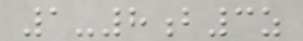1-8b3z
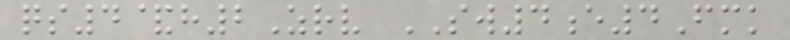qs4&h2Zrv SW4e4Fmk
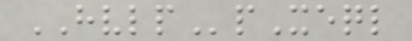HVLPpXeql
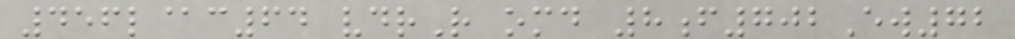456l@c64 vdrR omd 8f702Ew72
